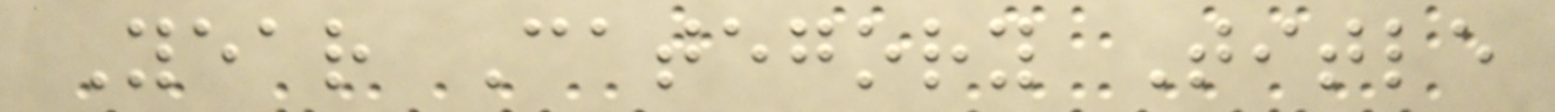Year Category Title
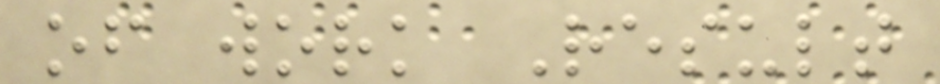of work Result
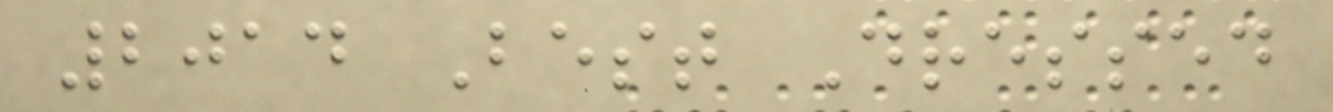2014 Best Dressed
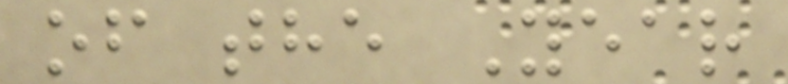of the Year
